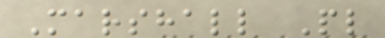Marshall Pl
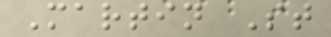Martin St
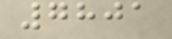7801
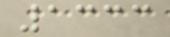1333
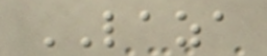LAZA
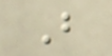B
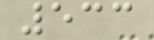533
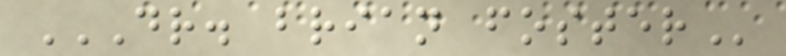DR. BRIAN FOSTER
